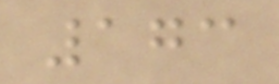173
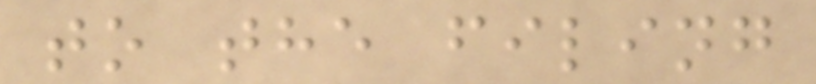to the filing
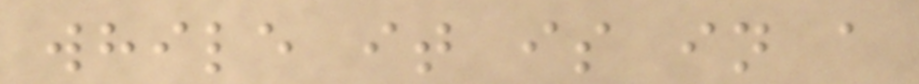while it is in a
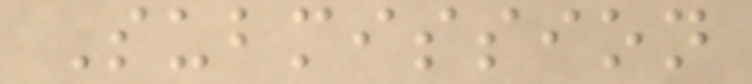Submission
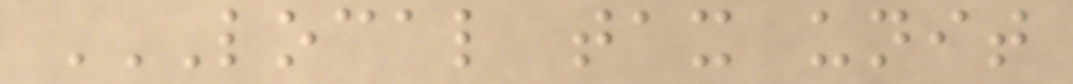LOCAL TAX UNIT
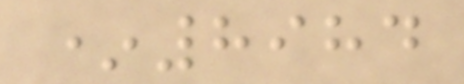*8984
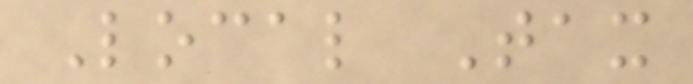Local Tax
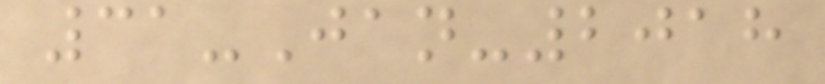31-Jan-2018
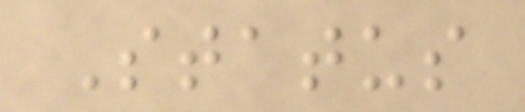Status
